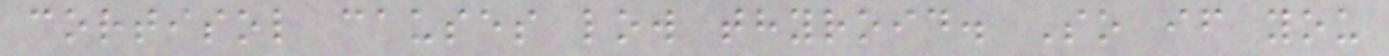cortisol causes low thyroid. So if you
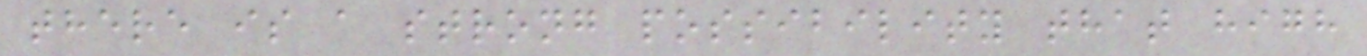there is a strong possibility that high
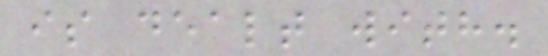is dealt with.
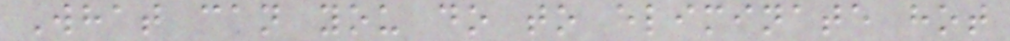What can you do to eliminate hot
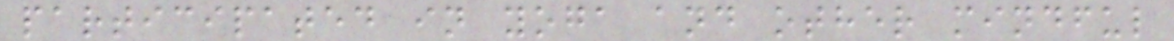participated in yoga and other mindful
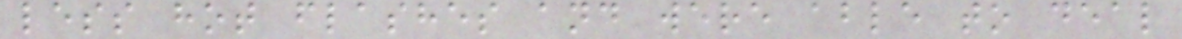less hot flashes and were able to deal
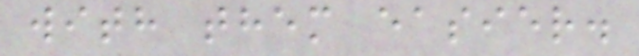with them easier.
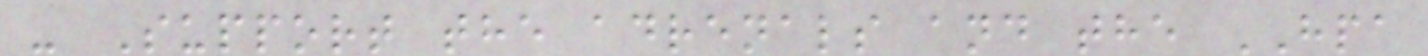- Support the adrenals and the HPA
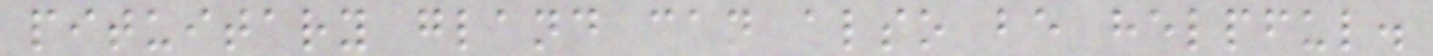pituitary gland can also be helpful.
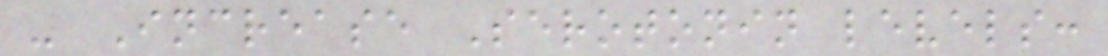- Increase Serotonin levels:
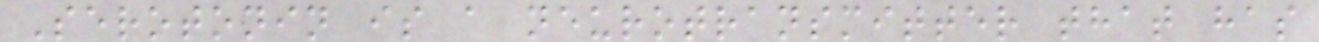Serotonin is a neurotransmitter that has
